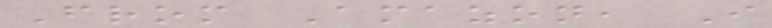From Amazon, I
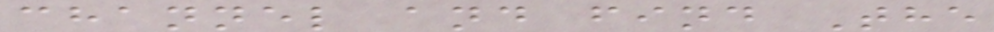channel and find The
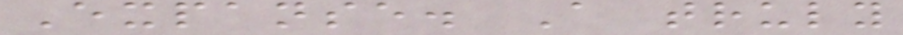Expanse. A truly
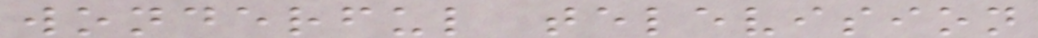wonderful television
